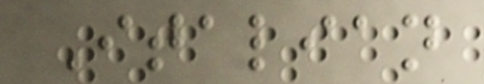Italian
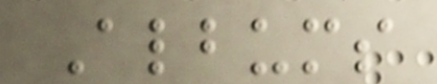Albums
